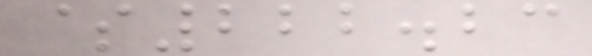$222.23
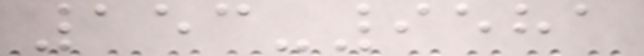153-9581
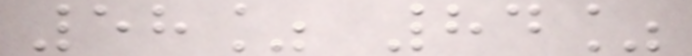58% 84%
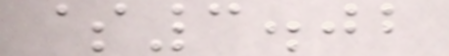$3.02
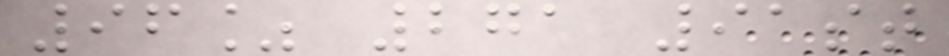96% 271 91st
